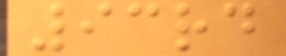93rd
